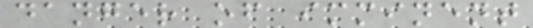danger of imminent
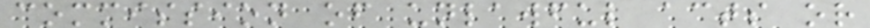commission of unlawful acts or
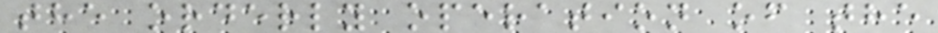the orderly operation of the
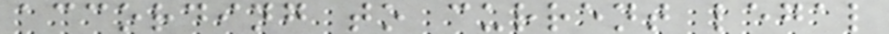according to current legal
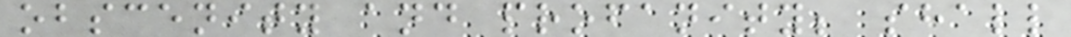obscenity and profanity; shall
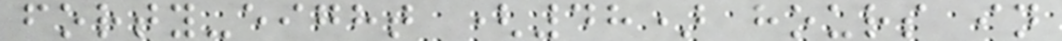forty-eight (48) hours in
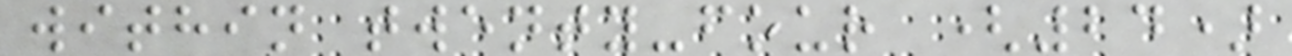within twenty-four (24)
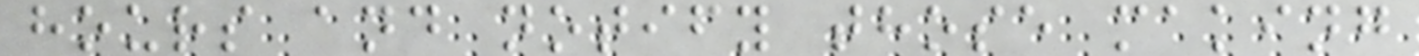hours and notify those making
